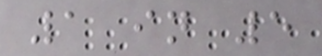1 in 5
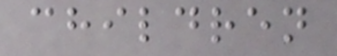children
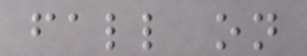fall on
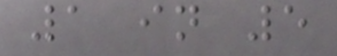1 in 5
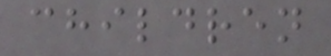children
